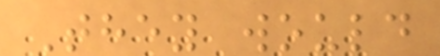They would
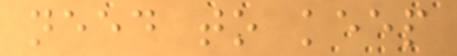need to keep
